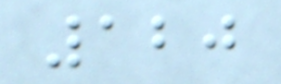120
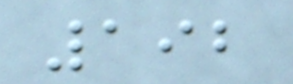192
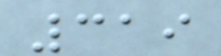319
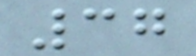37
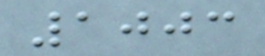1003
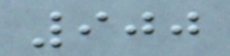900
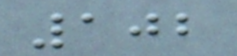102
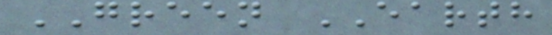GREEN EARTH
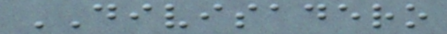DIVISADERO
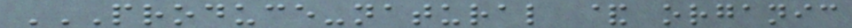PRODUCE-NATURAL & ORGANIC
